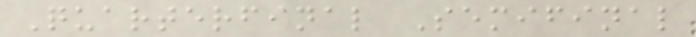Quarterfinal Semifinal
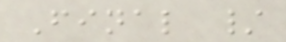Final /
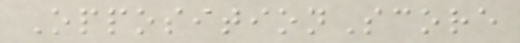OppositionScore
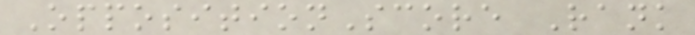OppositionScore Rank
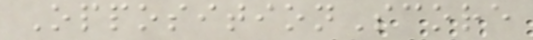OppositionScore
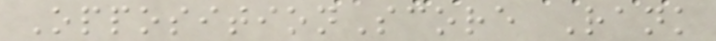OppositionScore Rank
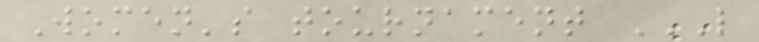Women's tournament L
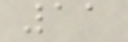11
